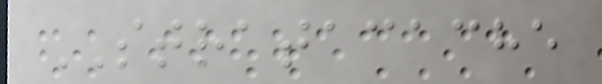STRATACACHE
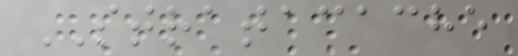STRATACACHE
